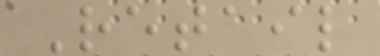Retail
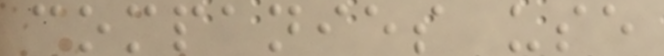companies use
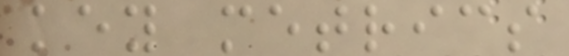key metrics
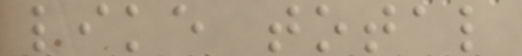like total
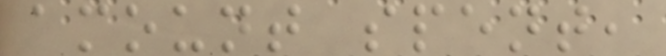amount spent,
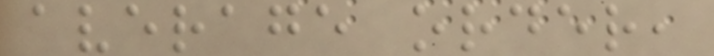average order,
